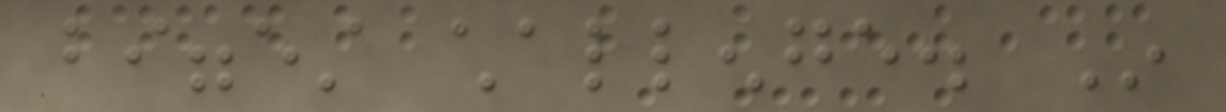biggest challenge. In
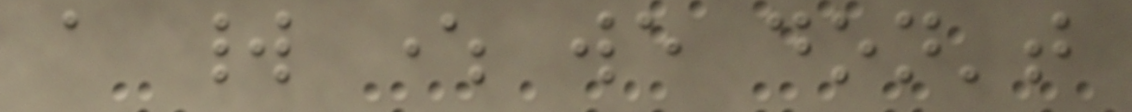a world where we don't
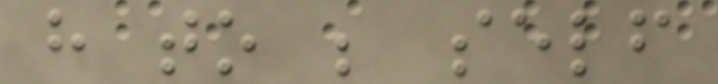have to be self
